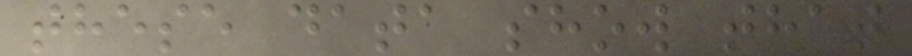these data show that
